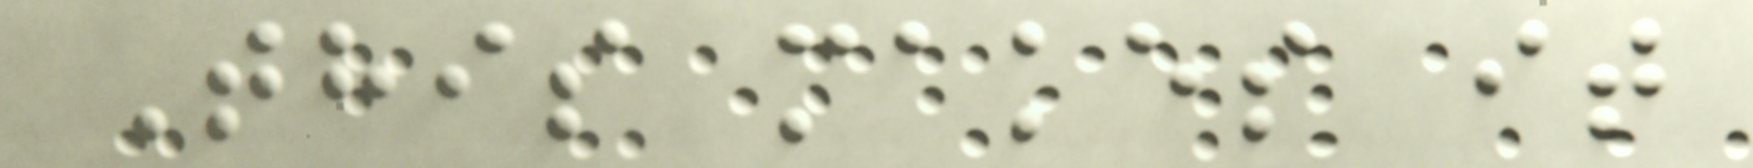This makes it
